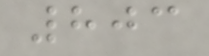803
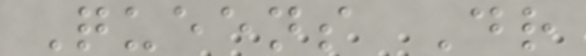Queens Dr
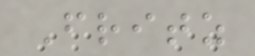Fritz
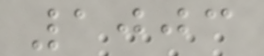1003
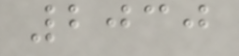2030
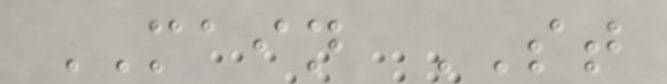MAIN ST
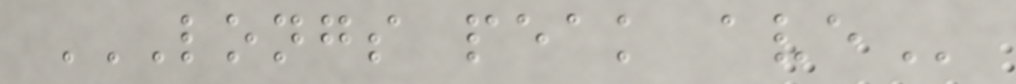LONGS PEAK AVE
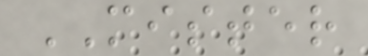MISTER
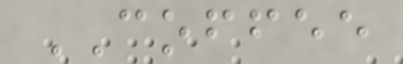COFFEE
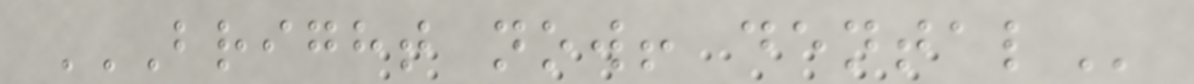BRIGHT NOW! DENTAL
